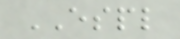ESPL
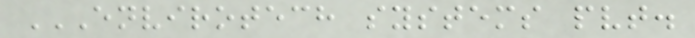ENVIROTECH SYSTEMS PVT.
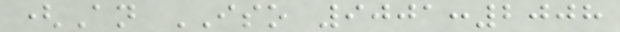(An ISO 9001:2008
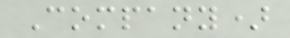Company)
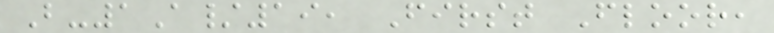B-1A/19, First Floor,
